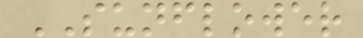SUNFLOWER
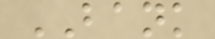BANK
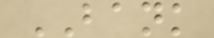BANK
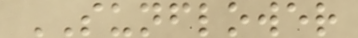SUNFLOWER
